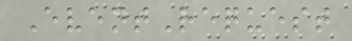EventRequest
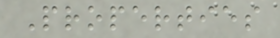Properties
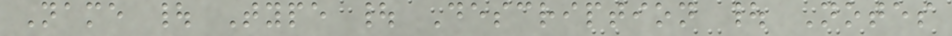Name | Type | Description | Notes
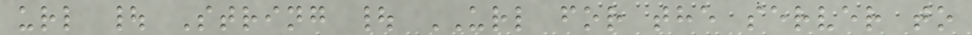url | String | URL for the server to
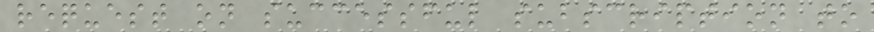request on successful subscription to
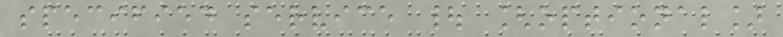specified service | [optional]
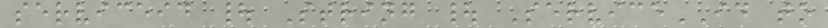serviceid | String | ServiceID to
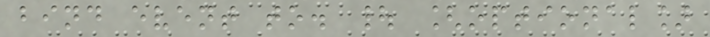bind event to. | [optional]
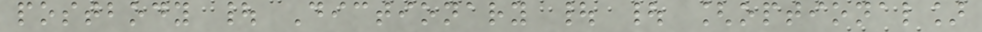postbody | Dictionary | | [optional]
